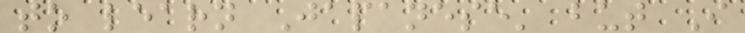to learn Japanese' but I
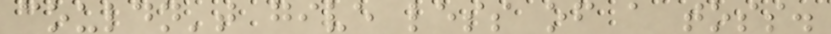couldn't give less of a toss.
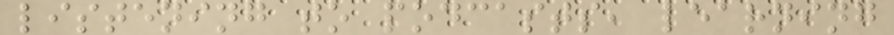listening to podcasts, learning
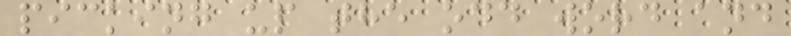picking up the odd word and
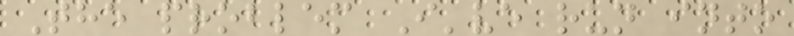The problem I've run into
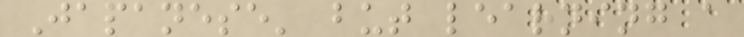Japanese' but learning a
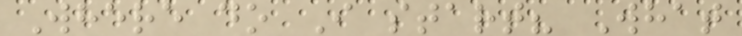Where do I start? What
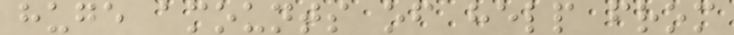huge amounts of help from
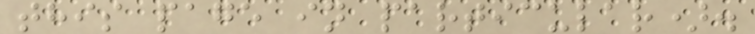this page in particular).
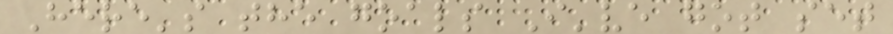Here's the goals I've got set
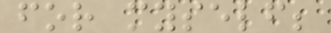for myself;
